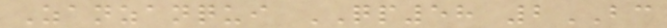Zanzanqui QP58 2BC
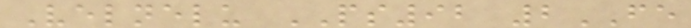Velnelu PS92 2FE
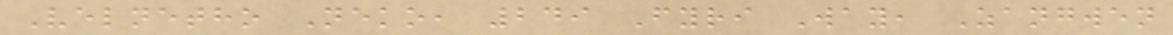Velnetho Neko, 249 Fyri Way, Zangwen
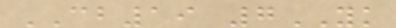CB19 7YK
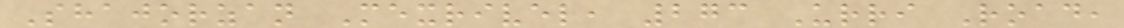Shajorzan Mexrivel, 273 Urri Road,
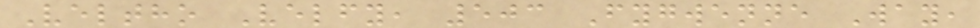Veltho Velfy, 503 Fygwenne Way,
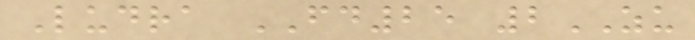Ludra FD25 2ZU
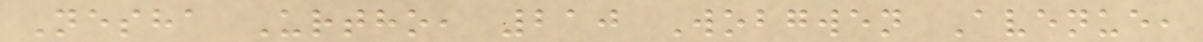Nesha Urtho, 210 Wobgwen Avenue,
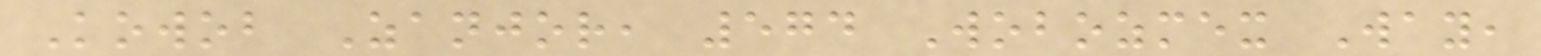Kowob Zanjor, 574 Wobozmex Way,
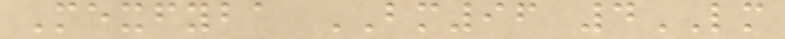Mexfyba BM96 4LM
